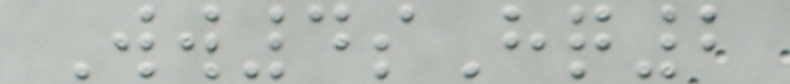Ww4sHq2
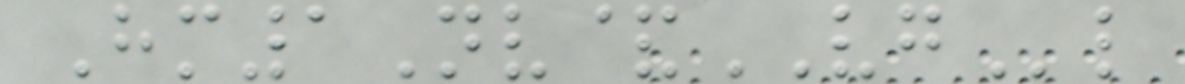Hm1Nv&VGl
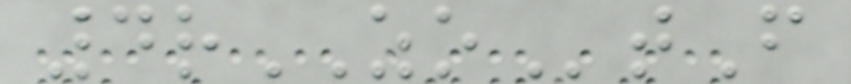4rZOtF
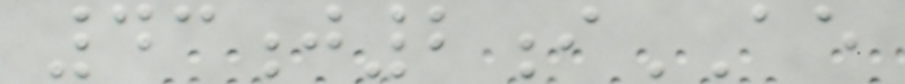43j2iAE
